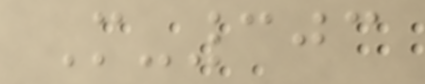M-303
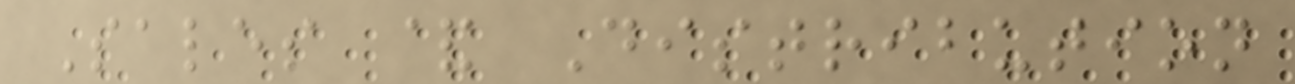Sales & Distribution
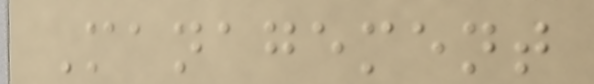Management
